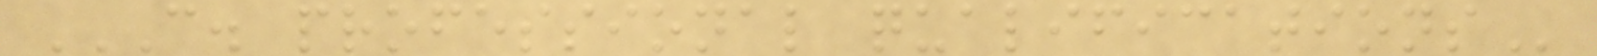C. PROFESSIONAL QUALIFICATIONS
